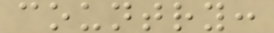country:
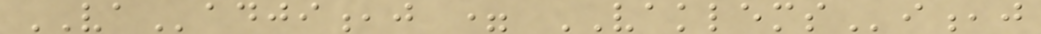VAadji,j = VAKLEMSi,j
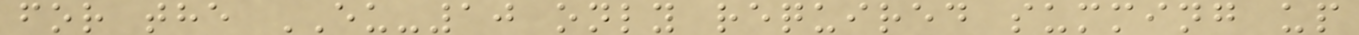for the EU-10 only required summing up
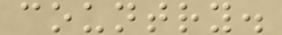country.
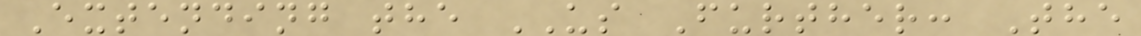Extending the US Further: The
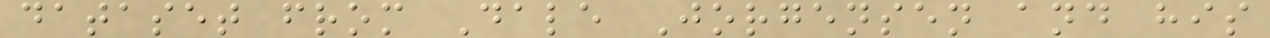dataset from Dale Jorgensen and his
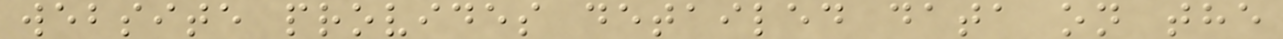website provides detailed data on the
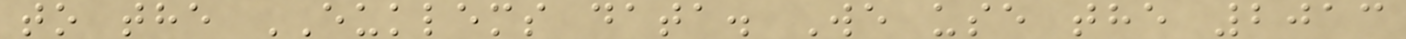to the EUKLEMS data. We use the 2013
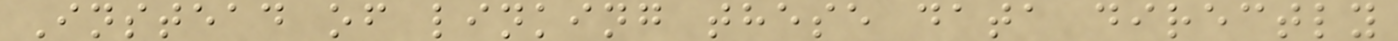Instead of linking these data directly
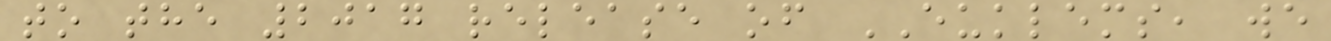to the 2017 release of EUKLEMS, we
